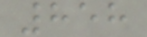858
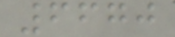6670
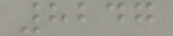8247
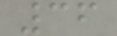36
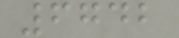6742
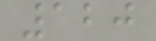120
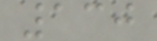130
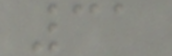31
